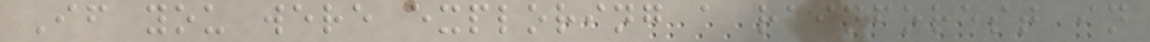If you were exploring a rainforest in
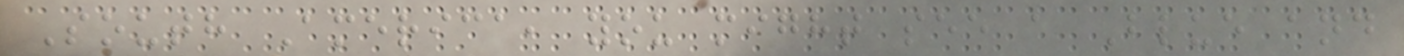South America, you might see a Blue and
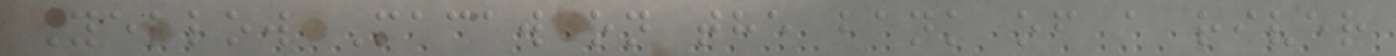Yellow Macaw on the bank of a river
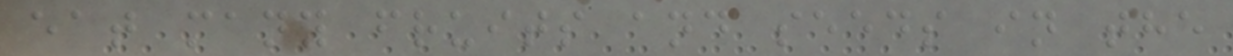eat many fruits and seeds in the
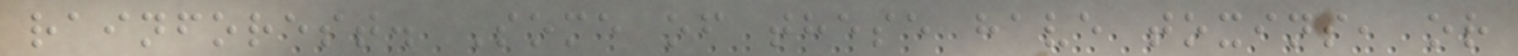rainforest. Some of these have toxins, or
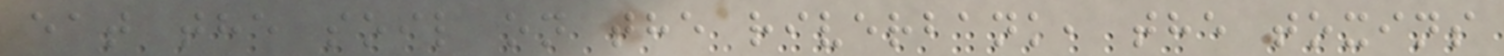eat the soil on the riverbank, the toxins
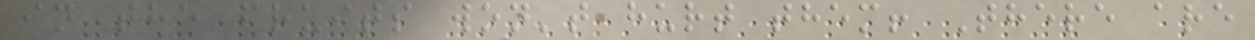in the fruits won't hurt them! There are
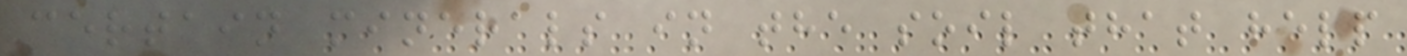certain minerals in the soil that help
